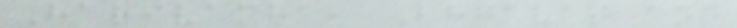Harivamha, Bhgavat and
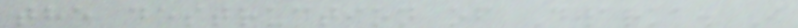the destruction of Dwarka. I
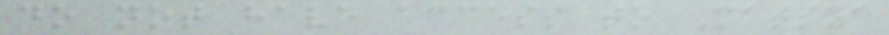do not have access to Matsya
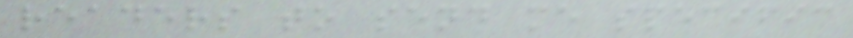readers to send me specific
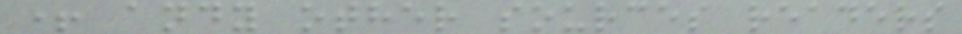+ andy other sources readers
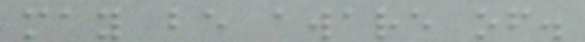may be aware of.
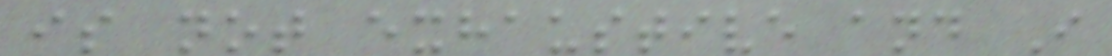is not exhaustive and I
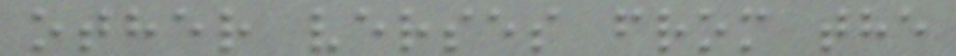other verses from the
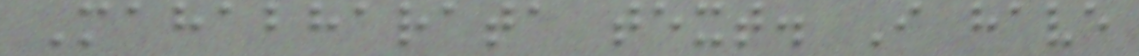Mahabharata text. I have
